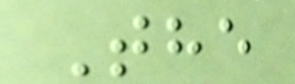The
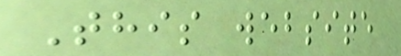This website
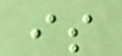is
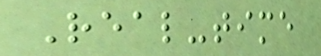Real-time
